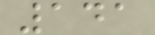141
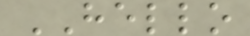HELLO
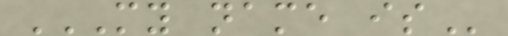MY NAME IS
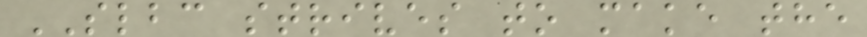SLBC strives to make the
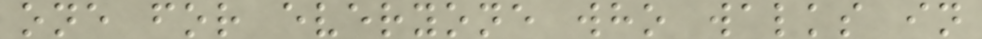one for everyone who walks in
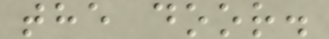the door.
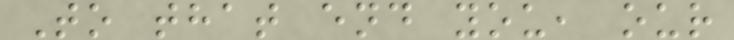To that end you, our
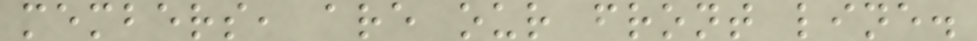members, are our front line.
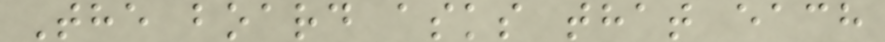The board asks that each
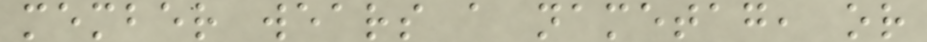member wears a nametag, or
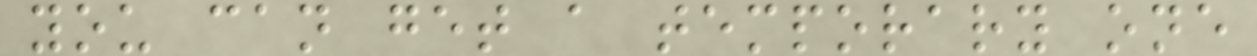you can get a temporary one
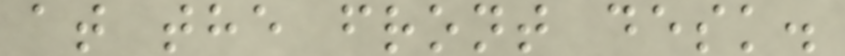at the front desk.
